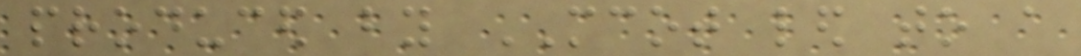produced by MCOT led to a
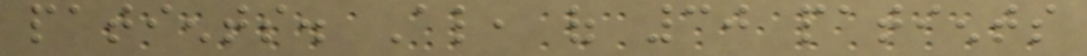patients. Also, of 30 patients
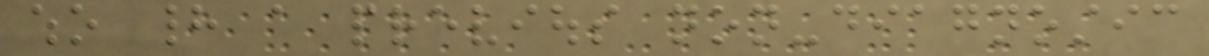who had a previous non-diagnostic
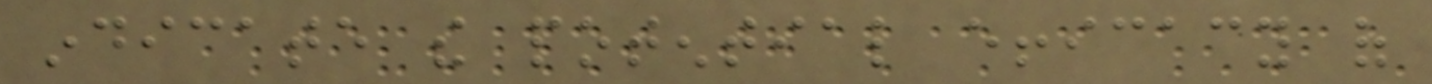indicate the potential efficacy of
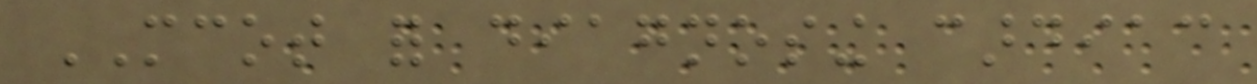MCOT for diagnosing cardiac
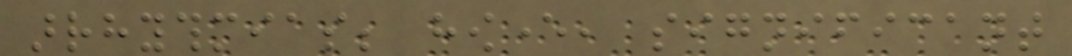arrhythmias; however, significant
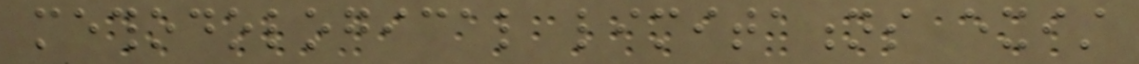methodological limitations exist
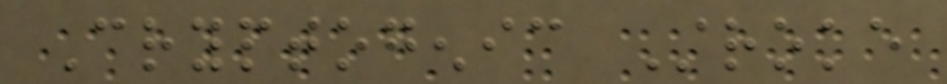Cryptogenic Stroke
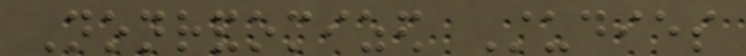Nonrandomized Studies
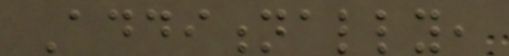Additionally,
